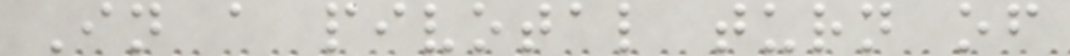In a pivotal turn of
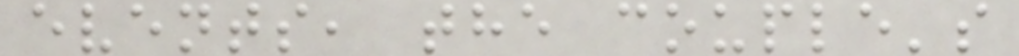events, the couple's
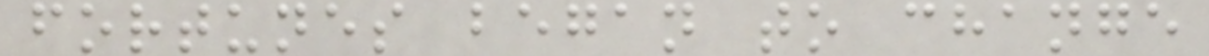fortunes began to change
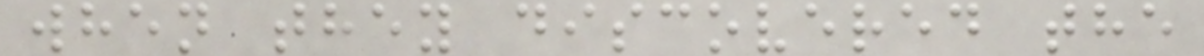when they discovered the
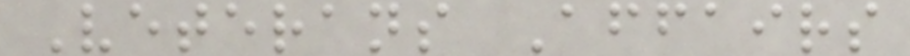Veterans Affairs
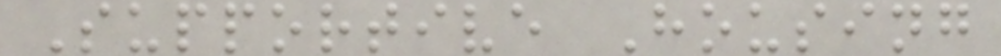Supportive Housing
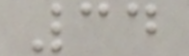34
